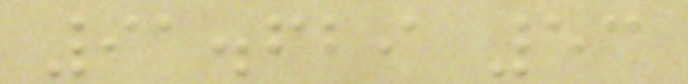91.629 53
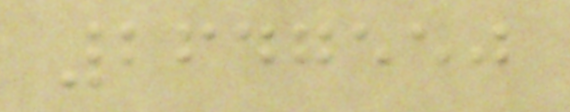2647550
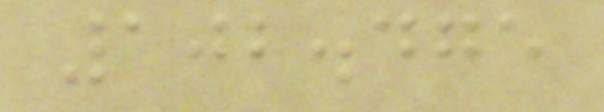102.475
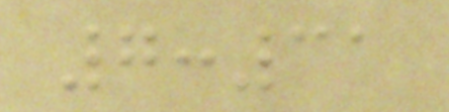7:31
